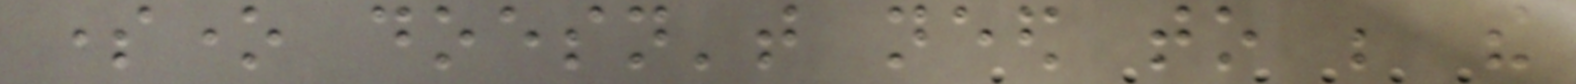someone doesn't need to be the
